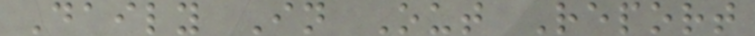Daily In Out Report
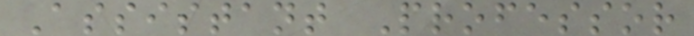Assistant Professor
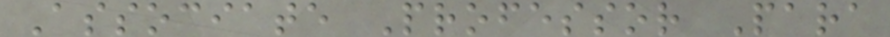Associate Professor Para
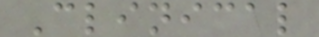Clinical
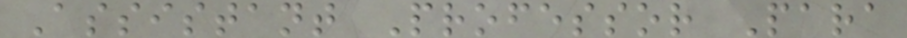Assistant Professor Para
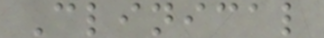Clinical
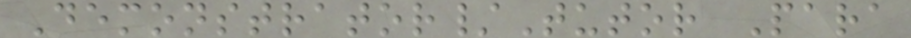Demonstrator/Tutor Para
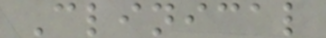Clinical
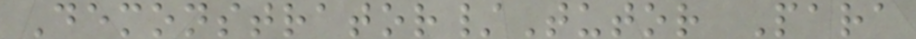Demonstrator/Tutor Para
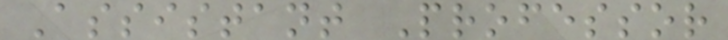Assistant Professor
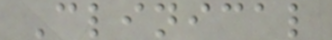Clinical
